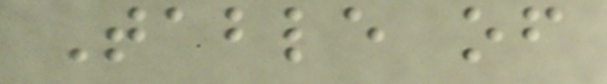Table of
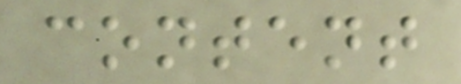content
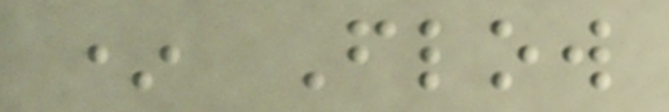* Flow
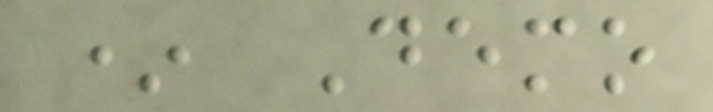* Demo
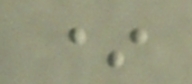*
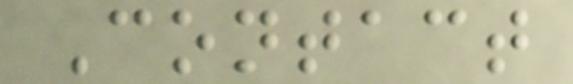Contact
